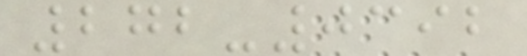272-0392
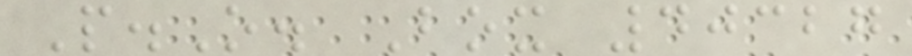P.O. Box 40327
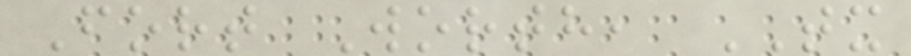Fort Worth, TX
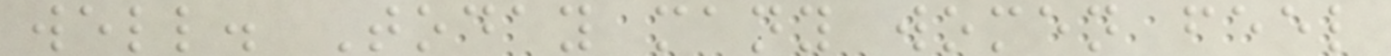well. Today many women feel
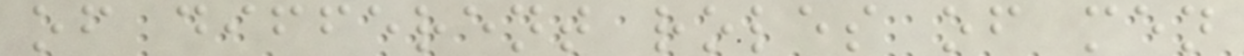of different roles of men
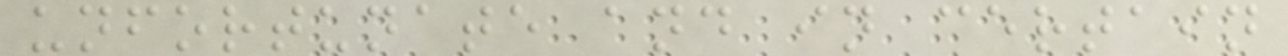unfortunate and in certain
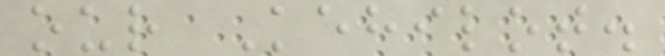our Kehilot.
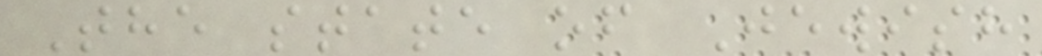The state of Jewish
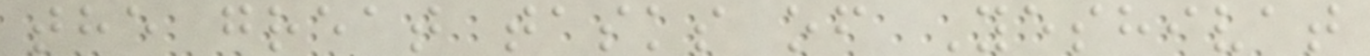the great tasks of Yeshivat
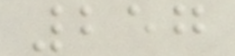257
